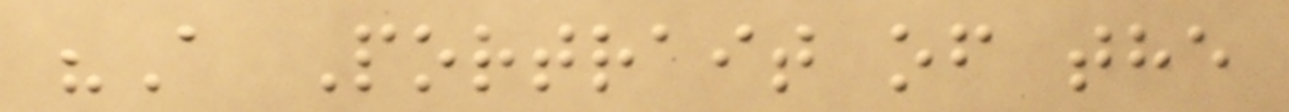"A Portrait of the
